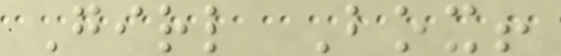Girl Box!
